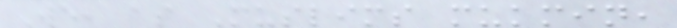We, as Muslims mukmin,
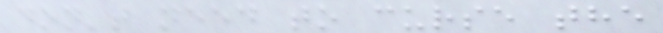don't need to curse the
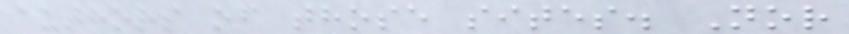authors of those sites. Nor
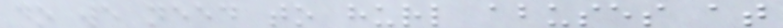do we need to hurl abuses at
